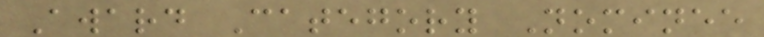Award Category Nominee
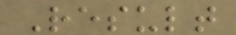Result
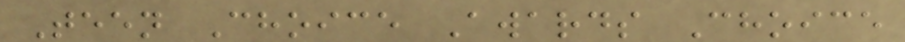Teen Choice Awards Choice
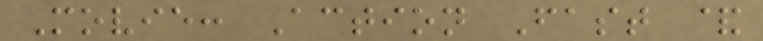Movie: Action Fast &
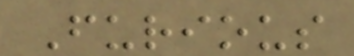Furious
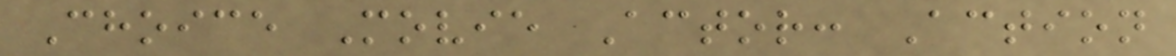Choice Movie Actor: Action
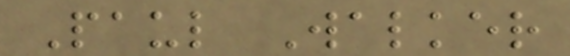Paul Walker
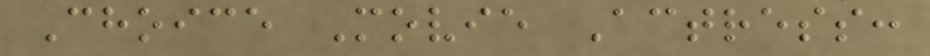Choice Movie Actress:
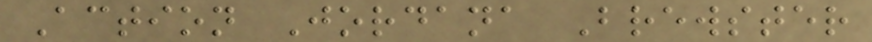Action Jordana Brewster
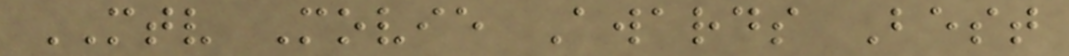MTV Movie Awards Best
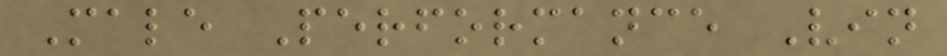Male Performance Vin
